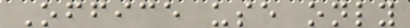Office use only
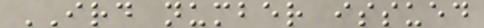IRD number issued
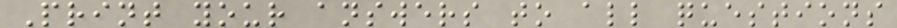Print your answers to all questions
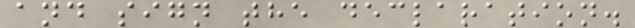and sign the declaration.
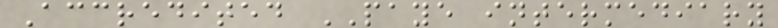Accredited PAYE intermediary
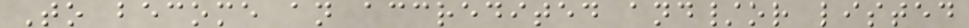To become an accredited and/or listed
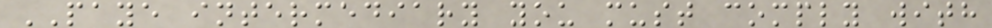PAYE intermediary you must comply with
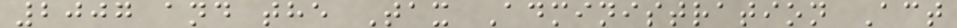2007 and the Tax Administration Act
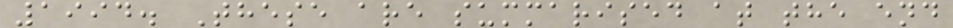1994. These are summarised at the end
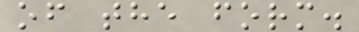of the form.
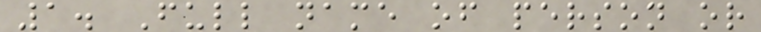1. Full name of person or
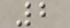2
